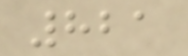821
